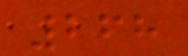268
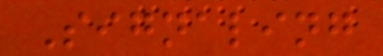Signaling
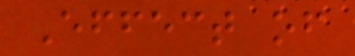Effect of
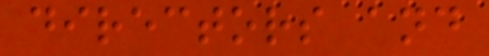directors and
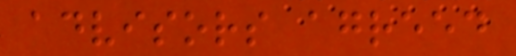advisors agreed
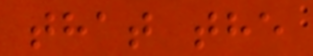that the
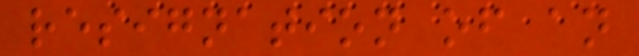resignation of an
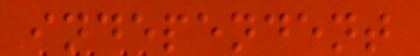independent
